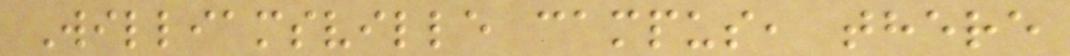Williamsville campus, there
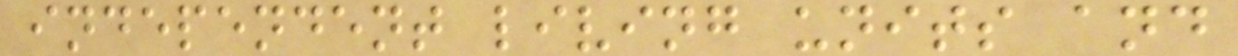independent living units and
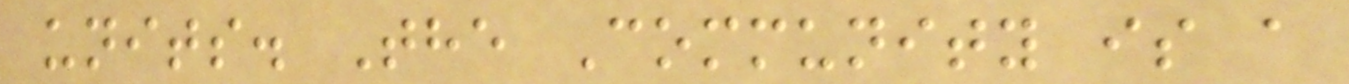units. The Community is a
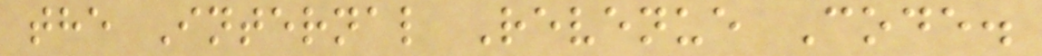the Internal Revenue Code.
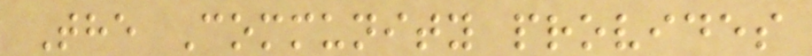The Community provides
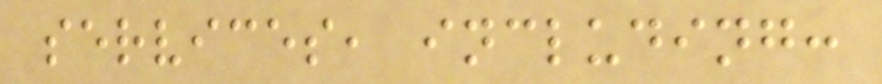services, including:
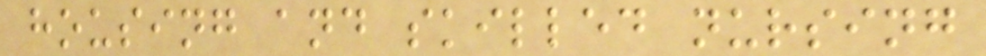housing and skilled nursing
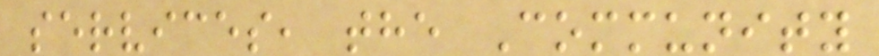services, the Community
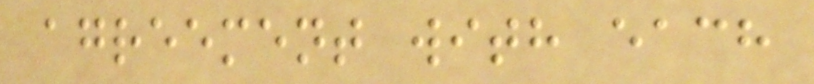agreement with each
